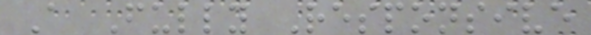A Fully Responsive
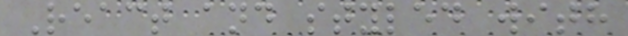React and styled with
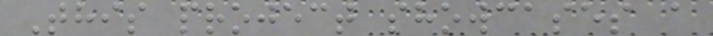This project showcases a
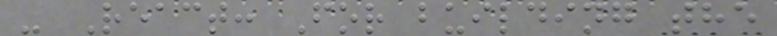- React: For building the
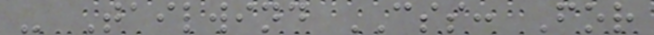- Tailwind CSS: For
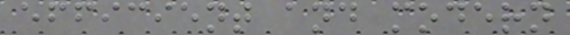efficient and modern
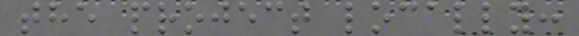the project locally:
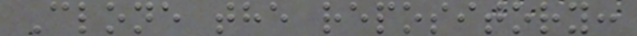Clone the repository:
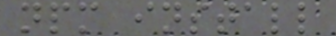npm install
